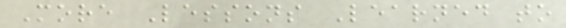More Lessons Learned to
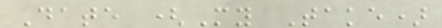Date (My Take)
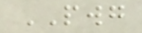PWG
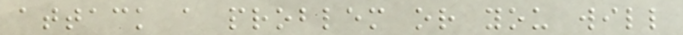attack a problem or you will
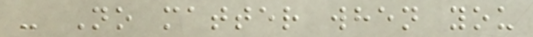- No matter when you
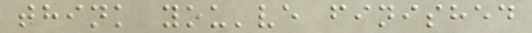think you've finished
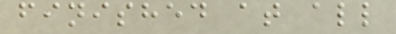finished at all
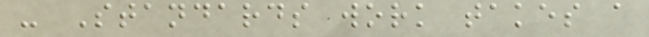- Standards work takes a
